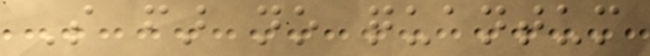So far no quantum
